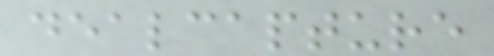dealcapture
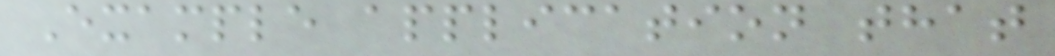Example application that
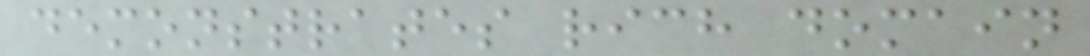demonstrates rich domain
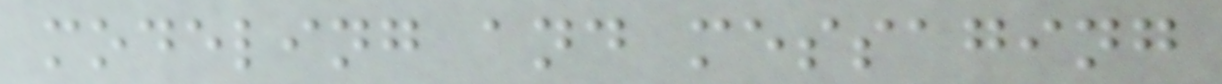modeling and messaging
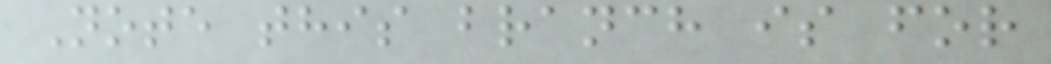Note this branch is for
